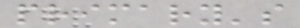primary's
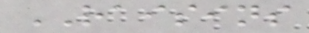RAISINS
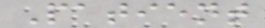Patient
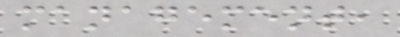management,
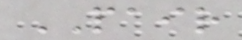PAIR
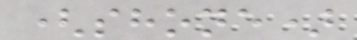(shone)
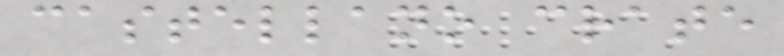castellano crate
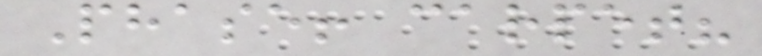Phase! carpet?
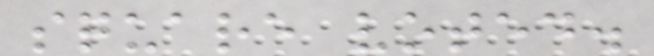square voted.
